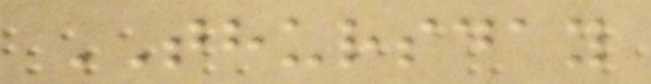THURSDAY
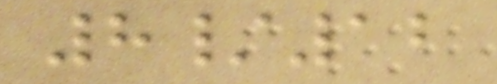8/12
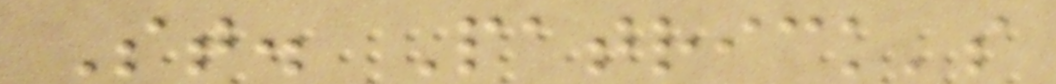St. Patrick's
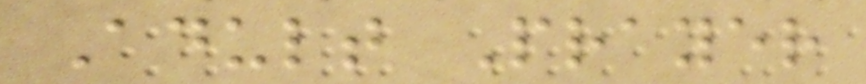Adult Prayer
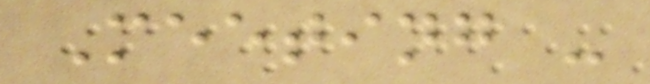Meeting -
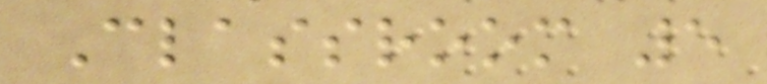Classroom 5
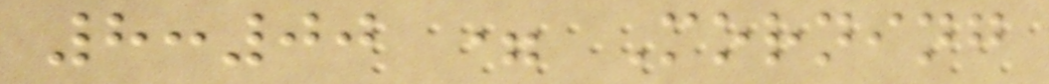8:00 = Morning
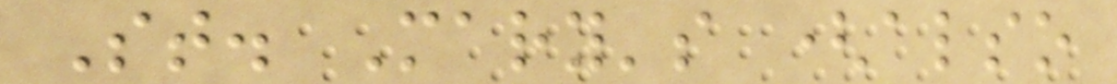St. Mary's (also
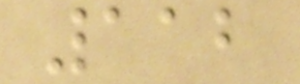112
